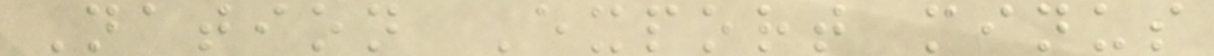Nation Export minus
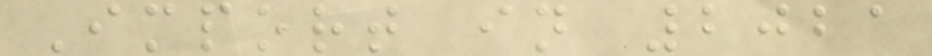Import in 2021
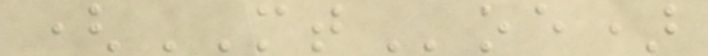(MToe)
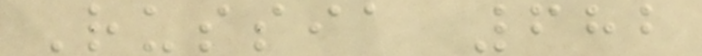Russia 682
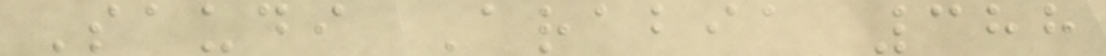Saudi Arabia 388
